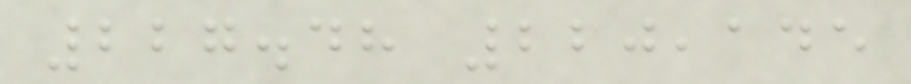227.48 220,145
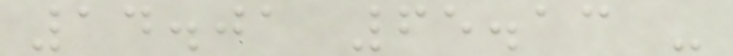14.01 65.13 -
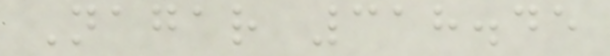Nagar 318.45
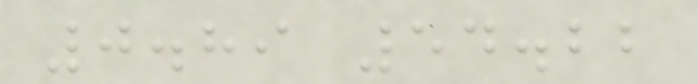0.89 54.22
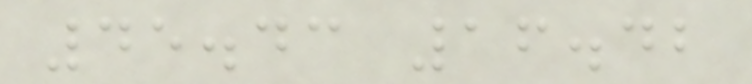45.43 16.42
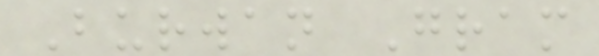Burwan Gram
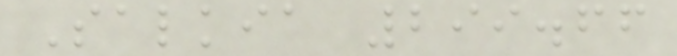Salkia 299.66
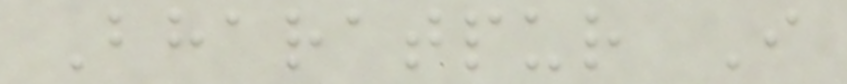Bharatpur I
